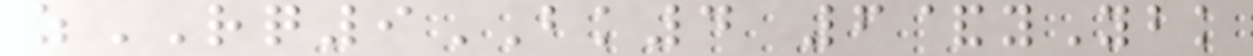zRQ9BK4 6&yYbk
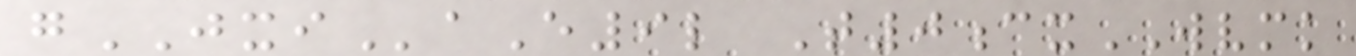gJXIaE9l T0cxWVMK
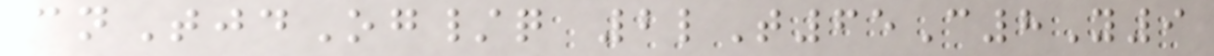cnTjdOg/q 2lT65C8Y9
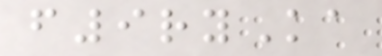f9ryKa
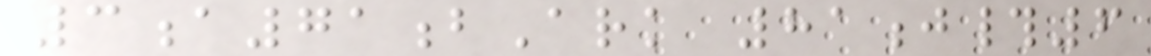3a71bArk 81j#6
